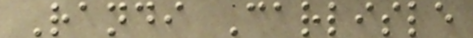Randi Carlisle
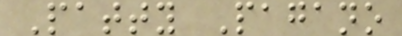Patty Pagano
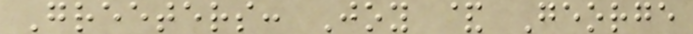Greeters: Joy & George
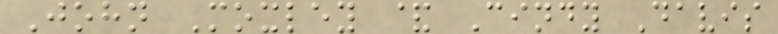John Moxley & Cindy Davis
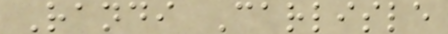Randi Carlisle
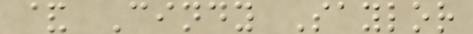& Cindy Saylor
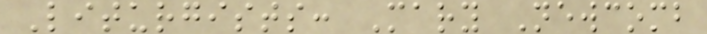Liturgists: Mary Newcomb
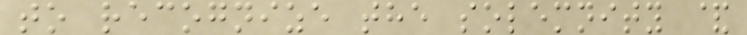to recognize the solemnity &
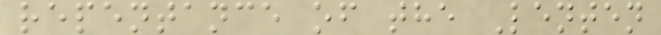repentance of the Lenten
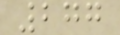277
